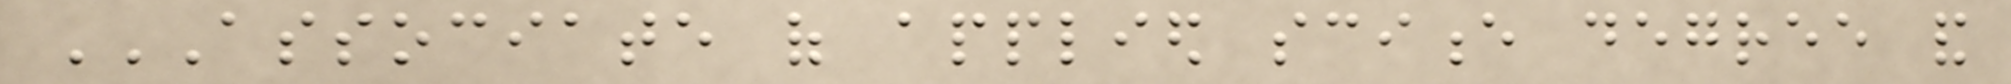ASSOCIATE OF APPLIED SCIENCE DEGREE AND
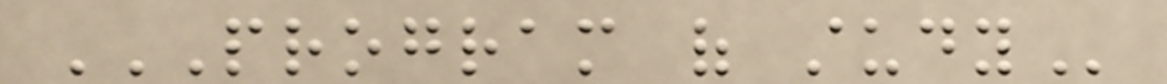PROGRAM OF STUDY
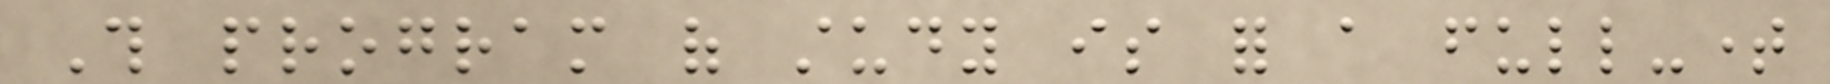This program of study is for a full-time
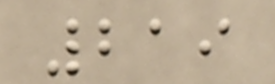219
